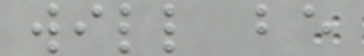will be
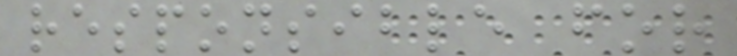responsible for
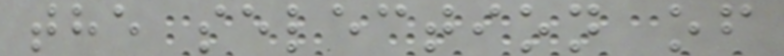the selection of
